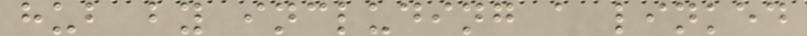hub by including a linked
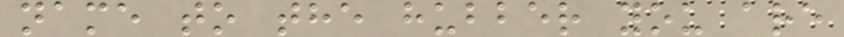name to the hubber you are
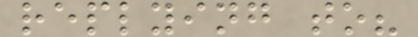replying to?
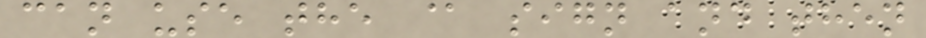can use the @ sign and then
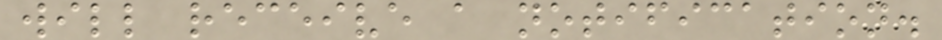will receive a notification.
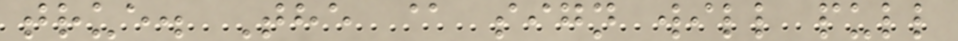true. The @ sign will pull
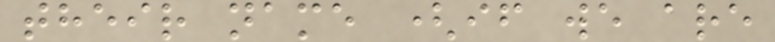their name (if we are
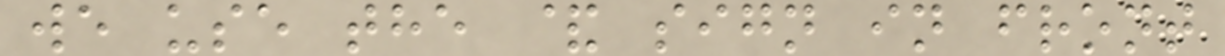we use the & sign in front
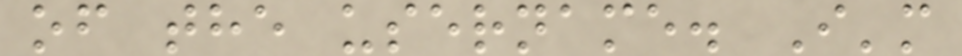of the username. I'm
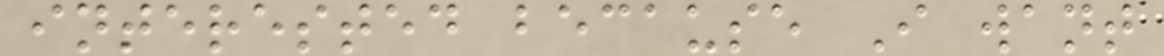interested because I want
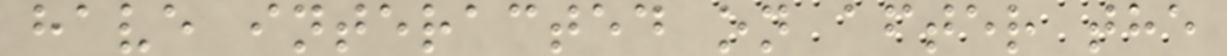have interacted on after the
